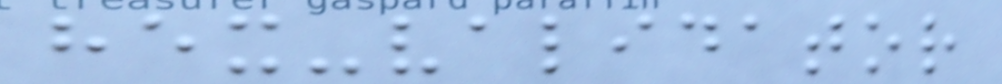hex-validator
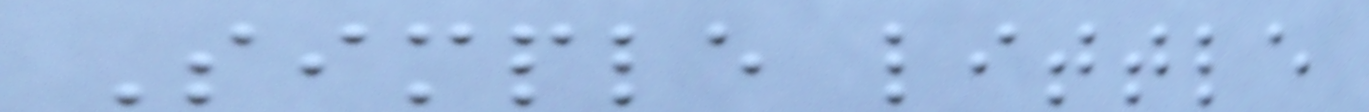Simple little
